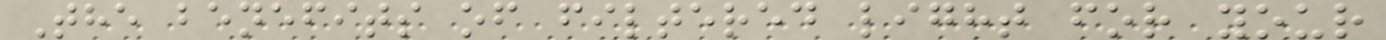The benefits of filtered light for your
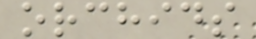orchids
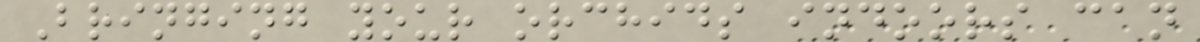Bringing your orchids indoors can
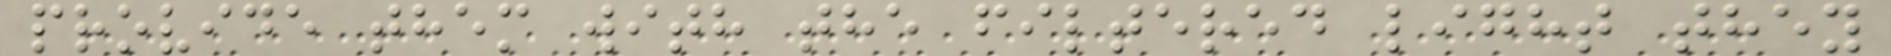provide them with the filtered light they
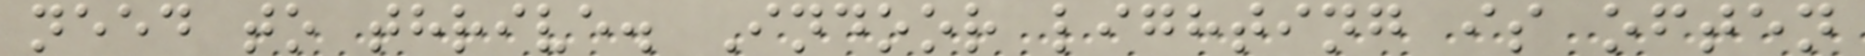need to thrive. Indoor lighting is often
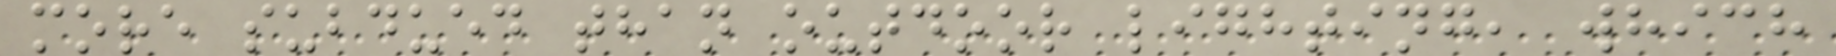more subdued than outdoor lighting, which
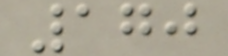170
